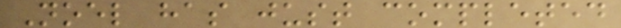Noel has just completed
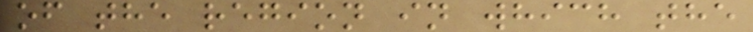of the region in which the
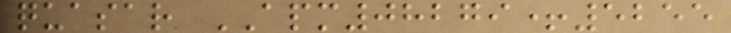quasar APM08279+5255
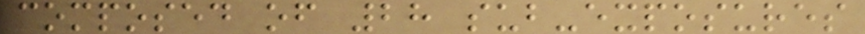composed of 28 sub-exposures
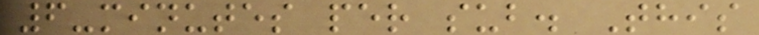6-minutes per sub. This
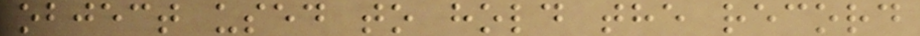object used to hold the record
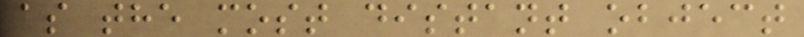as the most distant object
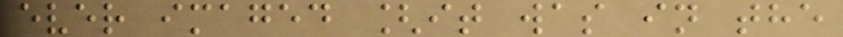ever imaged [it was in the
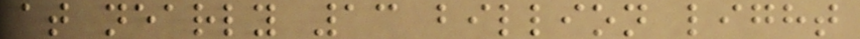at nearly 13 billion light
